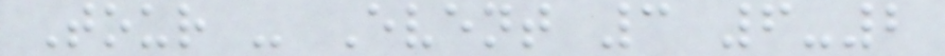Tour - Event 3 6-2
